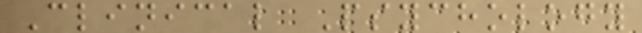Clinical Psychology
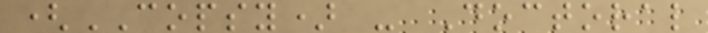(COPSY) - Doctoral
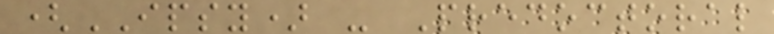(IPSY) - Predoctoral
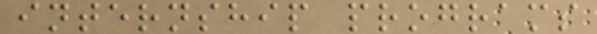internship programs
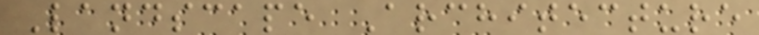Landscape Architecture
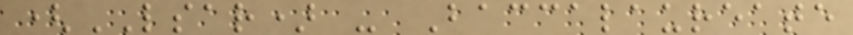(LSAR) - Baccalaureate
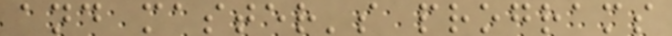and master's programs
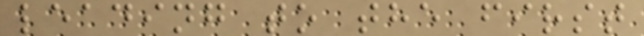leading to the first
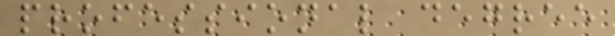professional degree
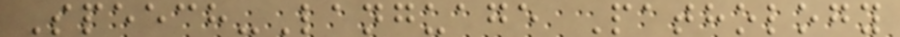Speech-Language Pathology
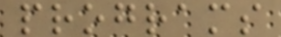programs
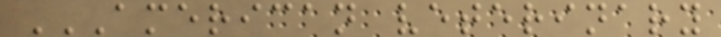AMERICAN VETERINARY
